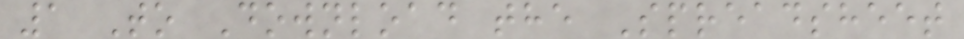1 To Download the Spreadsheet
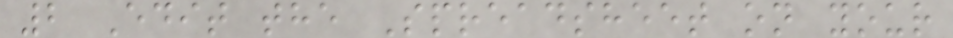2 Edit the Spreadsheet on your
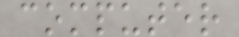computer
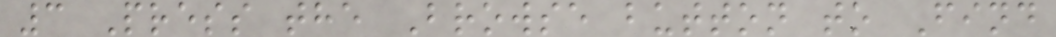3 Press the Browse button to Find
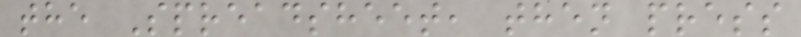the Spreadsheet, then press
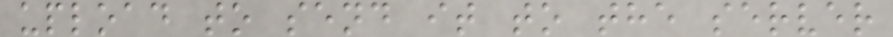upload to send it to the server
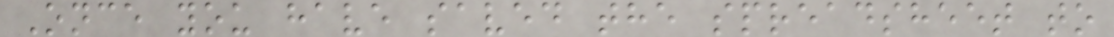Once you have saved the spreadsheet to
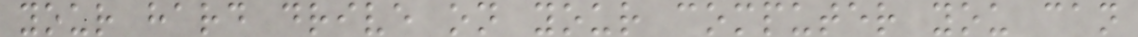your hard drive on your computer you can
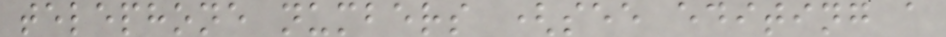telephone numbers (see editing a
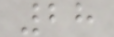28
